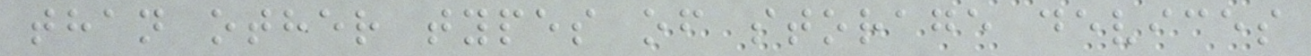than other types of storage devices
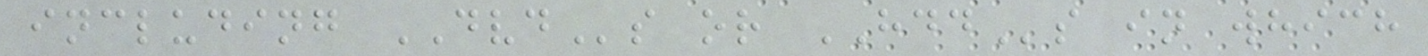including DVDs or HDDs in which
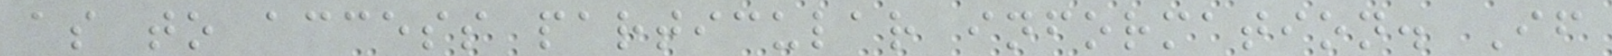as to access particular information. If
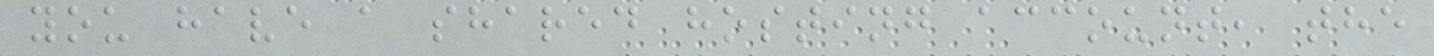you have a shared hosting account, the
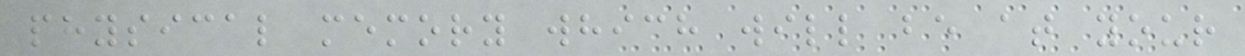physical memory which will be at your
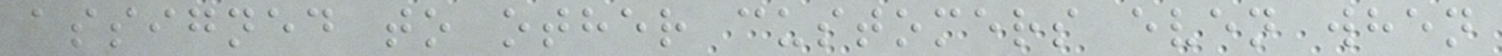assigned to other customers even when
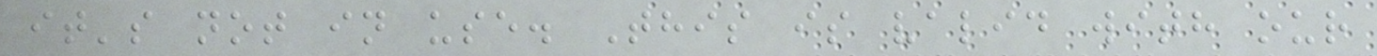it's not in use. This is valid with our
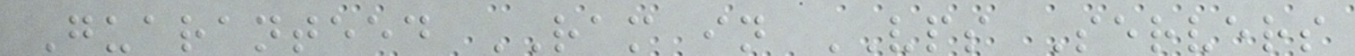Guaranteed RAM in VPS Servers
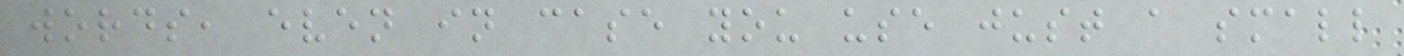words, even in case you use just a small
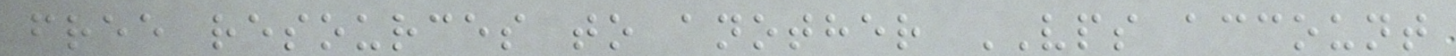free resources to another VPS account
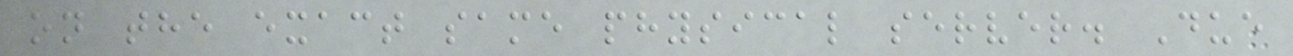on the exact same physical server. Due
